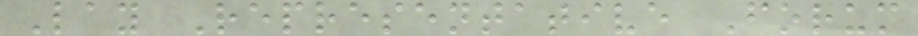Lay Representative Forum
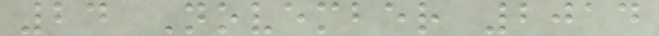24 November 2014
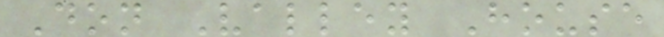Don Valley House
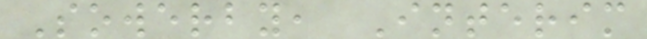Sowerby, Interim
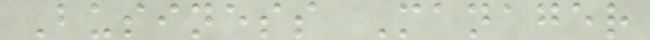Business Manager
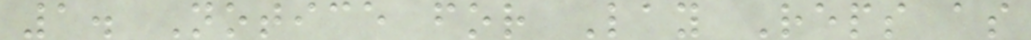1. Notice for Lay Reps as
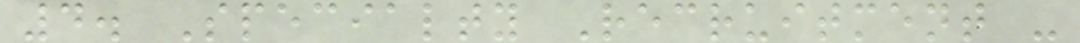4. Specialty Recruitment -
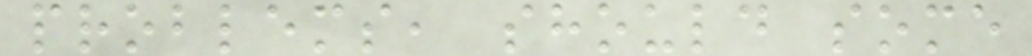problems, should some
